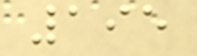195
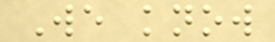We know
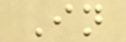In
